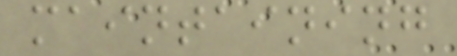maintaining
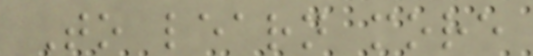To learn more
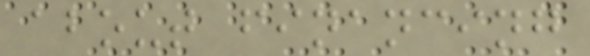about financing
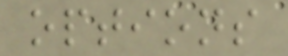options
